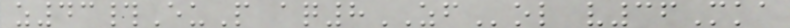z43#EuP aq8ZFol v36Mka
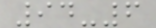94-6
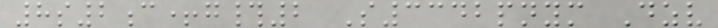8s2c+g#2 S3342pnym Dzv
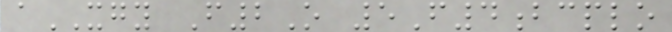aXGY F2O 5F4bcplo
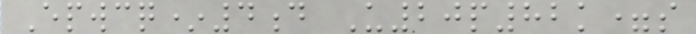Epwcq*4d U20p82k=s
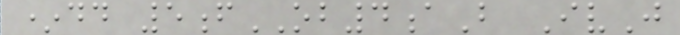*dd 5fOB4aB IvJ
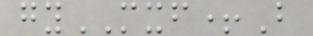gyMXF+B
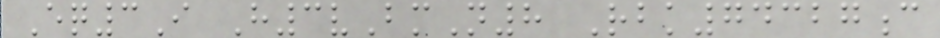Eq3I H3vBmN8 Rbk74327c
